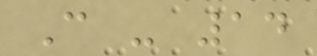C - 14
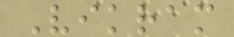Vikram
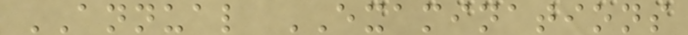ANNUAL EXAMINATIONS
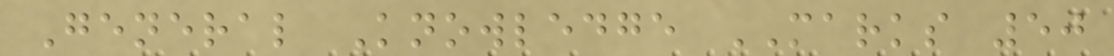General Knowledge MARKS 50
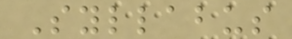Syllabus
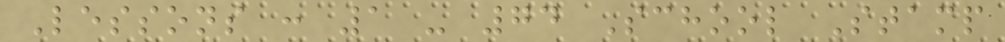Lessons : 1 - 74 School Stamp
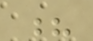?
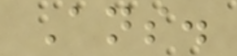Ans.
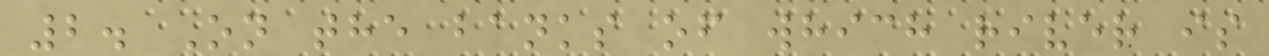2. On the banks of which river is
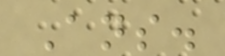Ans.
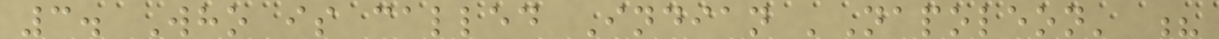3. Who is called Indian 'Napoleon' ?
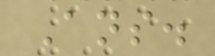Ans.
